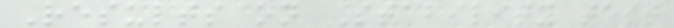Results on Stability test
